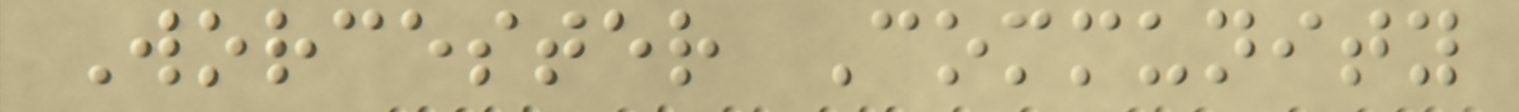Worcester Community
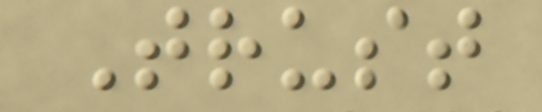Trust
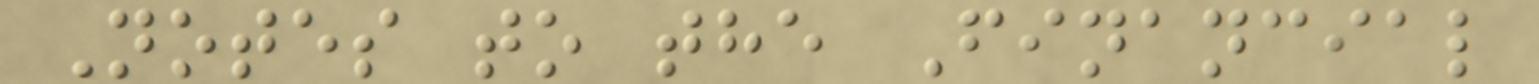Notes to the Financial
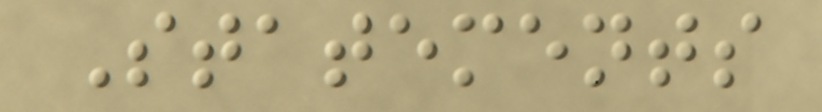Statements
